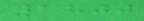1800
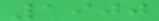1900
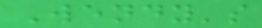Wendy's
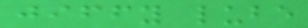jiffy lube
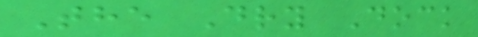The Dry Dock
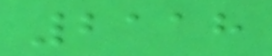2118
